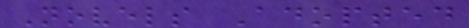Novels Adopted
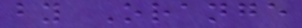by Orange
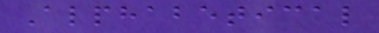Alphabetical
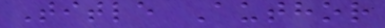Title Author
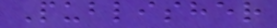Publisher
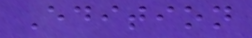Edition
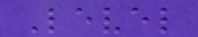Level
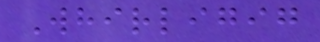Whirligig
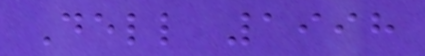Dell 1998
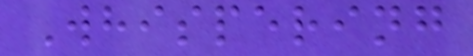Whispering
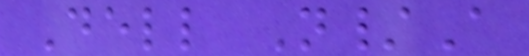Dell N/A
